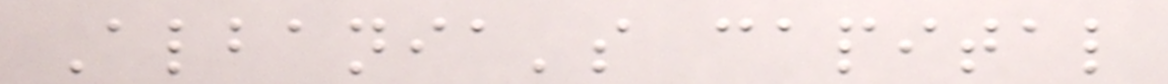Albania's capital
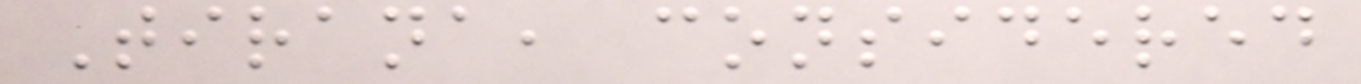Tirana, considered
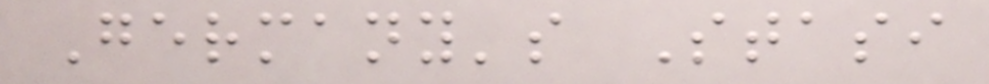Germany's Stasi
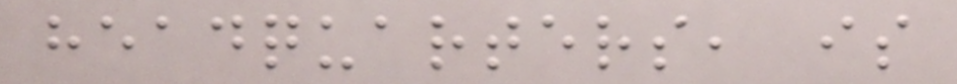headquarters, is
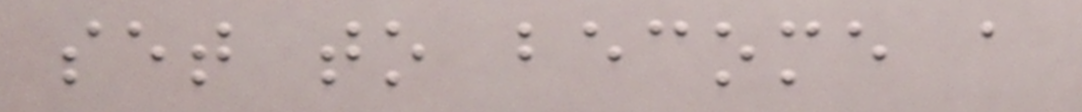set to become a
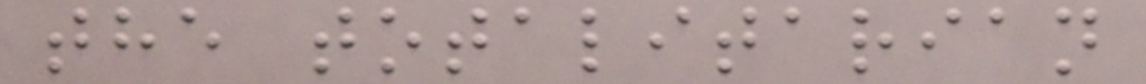the totalitarian
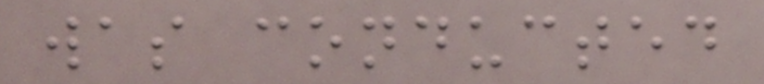was conducted
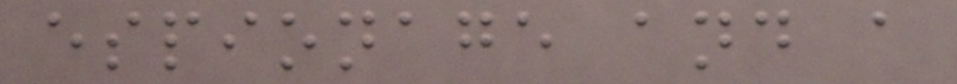espionage and a
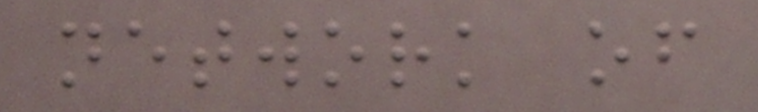network of
